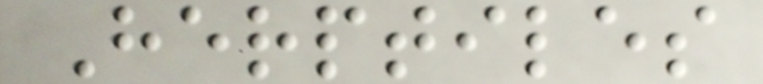Herptiles
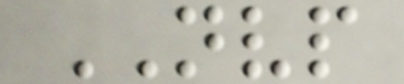NVP
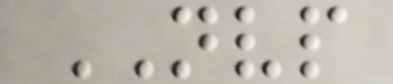NVP
